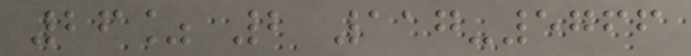26% 2 117-5766
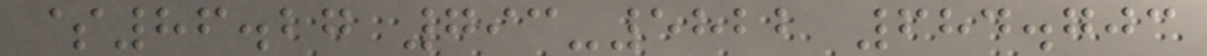$86.27 793-5822 684.703
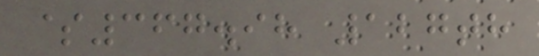$367.98 127th
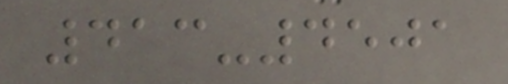413-4501
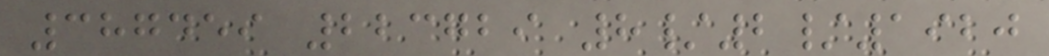387459 223729 8/2/1920
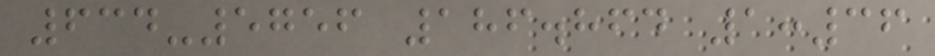634-5756 186.864 1:36
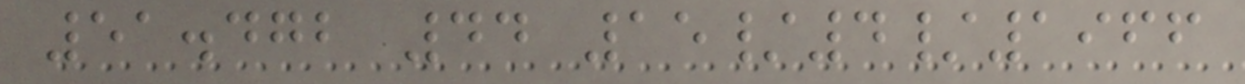51.472 44 15/4/1966
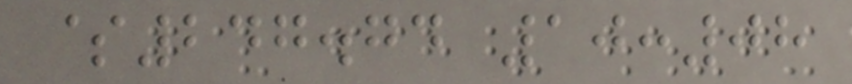$247.74 10:08
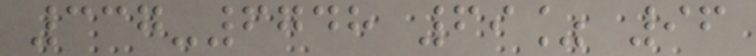337-6748 69% 96
